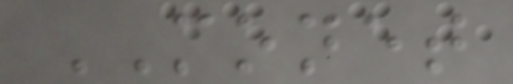MONET
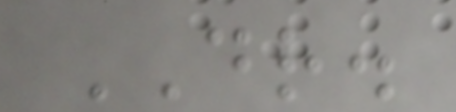DR.
